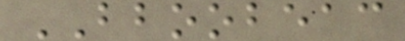BBOOBEAC
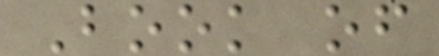Book of
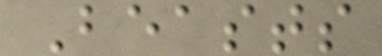Beasts
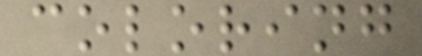coloring
